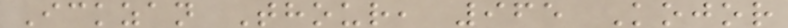Ickzan Thour, 965 Kojor
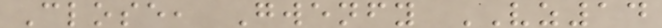Close, Gwenfy VZ14
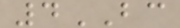4BC
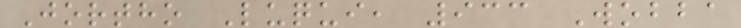Jortho Luqui, 933 Wobba
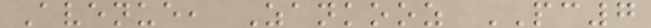Avenue, Zankooz PC7
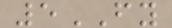5FY
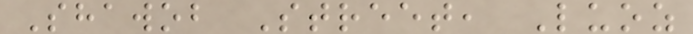Shawob Street, Luoz
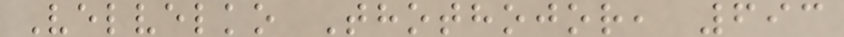Velvelko Thothojor, 693
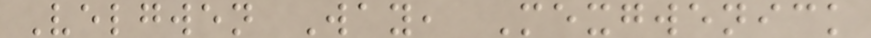Velgwen Way, Mexgwenick
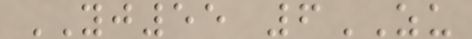YJ55 6ZU
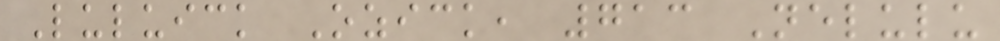Luluick Ozick, 713 Nelulu
